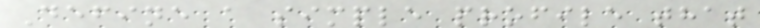Define a simple profile that
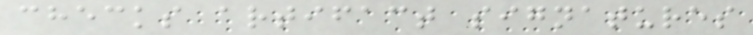checks artifact signatures
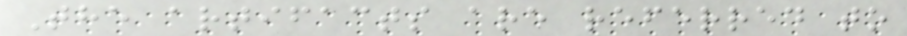The artifacts are referred to
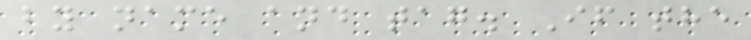by name and tag. If the
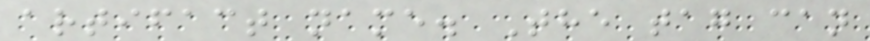artifact name. The tag can
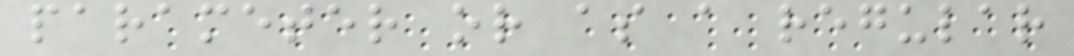parameter or as a regular
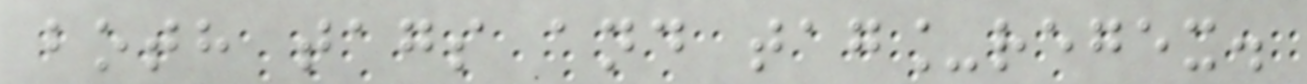both tags and tag_regex.
